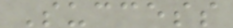Success
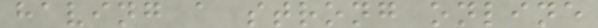having a strong online
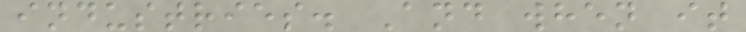industries. And when it
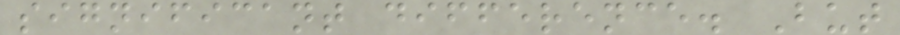significant difference. But
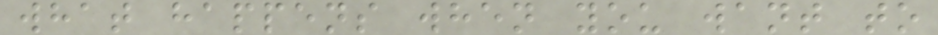what happens when you want to
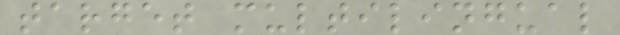target multilingual
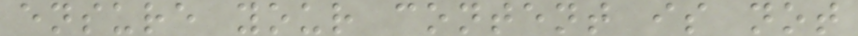ensure your content is not
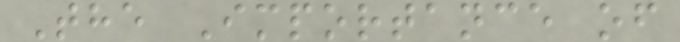The Importance of
